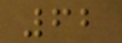62
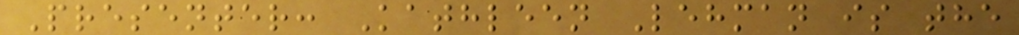Presenter: Kathleen Lehman is the
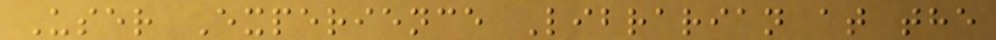User Experience Librarian at the
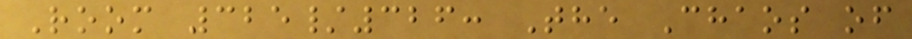Room 325/326: The Chaos of
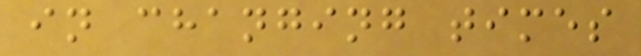in changing times
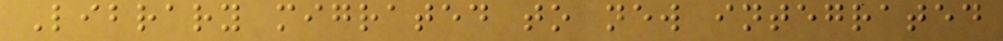Library migrated to new integrated
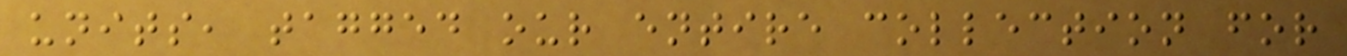units, tagged our entire collection for
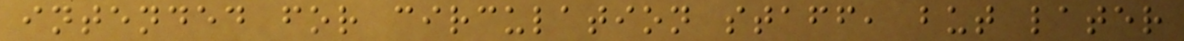intended for circulation staff, but later
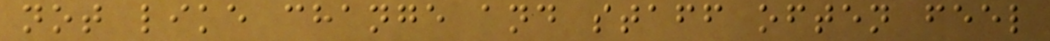not like change and staff often feel
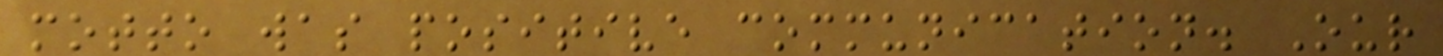motto was positive communication. Our
